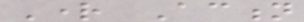Right Action
